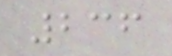236
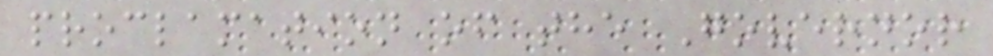proclamation of the Governor
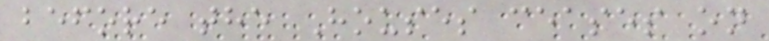before the Houses ceases on
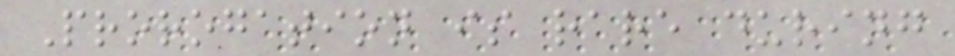Prorogation is rare during
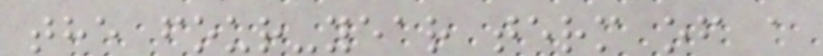the four-year term of a
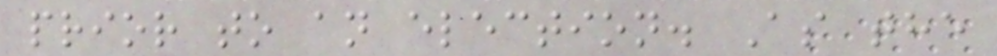prior to an election. As the
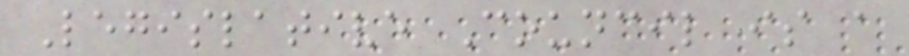Legislative Council is a
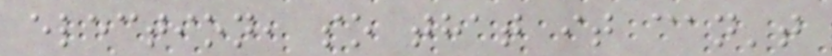election, so that it can't
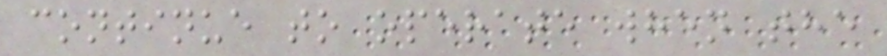continue to operate when the
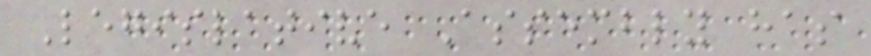Legislative Assembly has
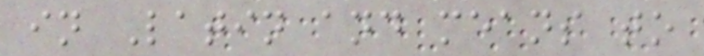in Latin and means to
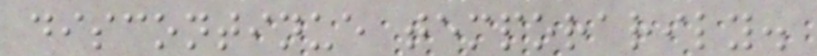discontinue temporarily.
